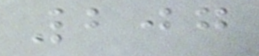207
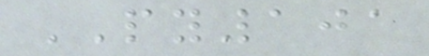PY101
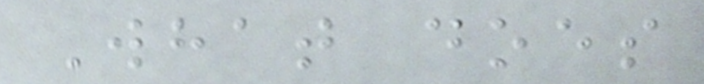What does
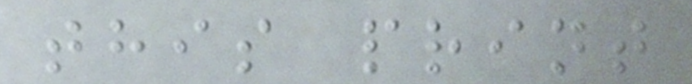this print
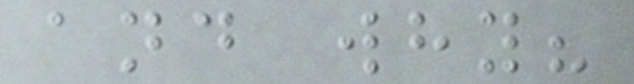and why?
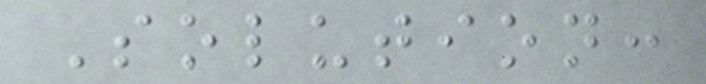Solution:
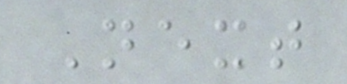Next
